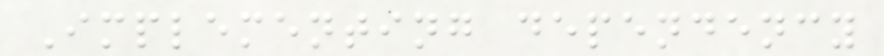Implementing dependency
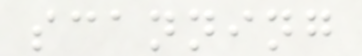scanning
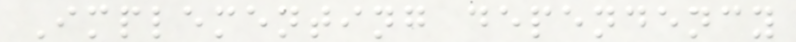Implementing dependency
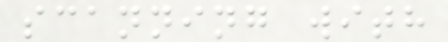scanning with
